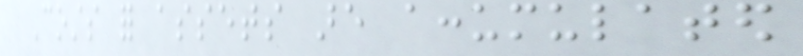Costs for assets are accumulated
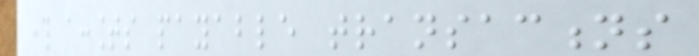through accounts payable transactions
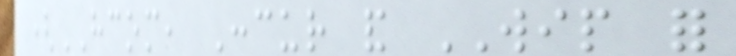(HCOM, Concur and WIP for
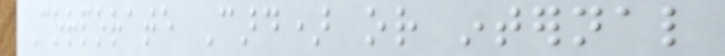Corporate Card) or internal
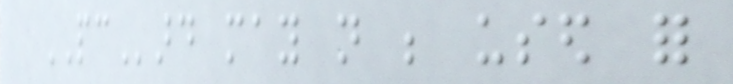PCard may not be used for
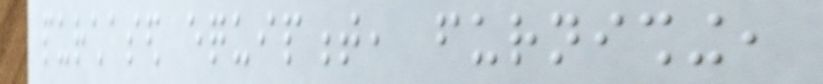purchased equipment, furnishing,
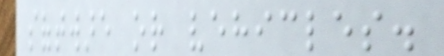software or vehicles.
